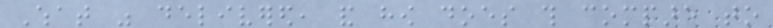What was delivered, and how does this compare to
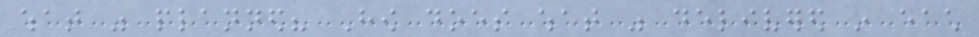what was planned? How does what was delivered in each
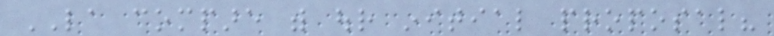LA compare with our initial proposal?
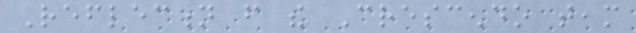Reflection from the Crescendo team
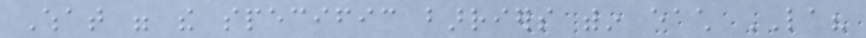What were the specific barriers within each LA?
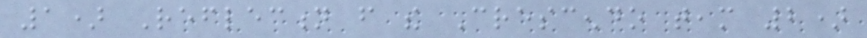1) Reflection from the Crescendo team 2)
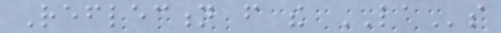Reflection from the LAs
